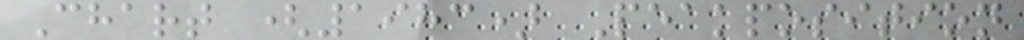Chart (1983) Peakposition
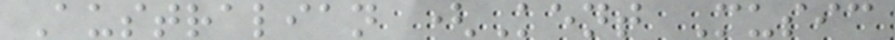Australian (Kent Music
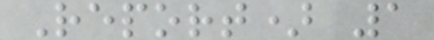Report) 1
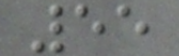55
